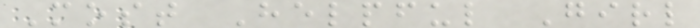Most Helpful Girl
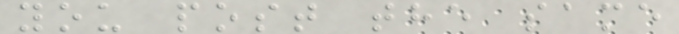you post the same
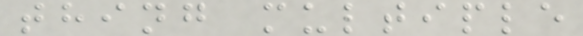thing multiple
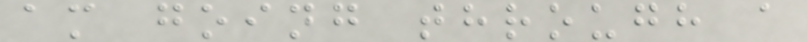am going through a
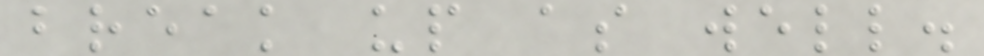break up as well.
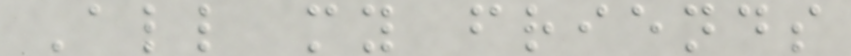All my friends
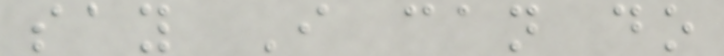say I can do
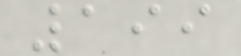199
